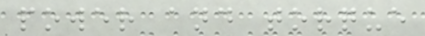power and torque
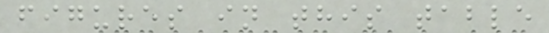figures in this table
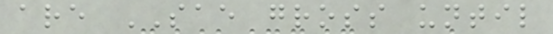are SAE gross until
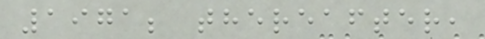1971; thereafter,
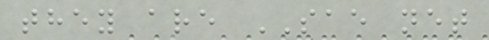they are SAE net
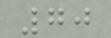70
